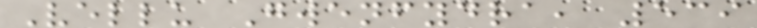Vellu Gwenfydra, 539
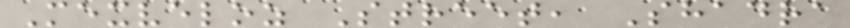Mexveloz Street, Shadra
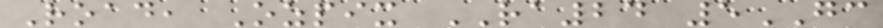Road, Ozpix RA24 5GC
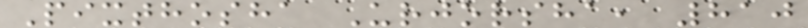Pixthosha Urjorsha, 810
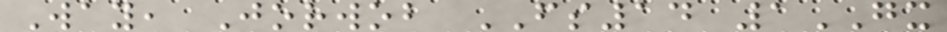Way, Jorwob FS14 1GX
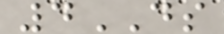4DS
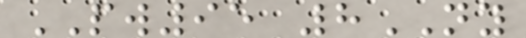PW95 8NY
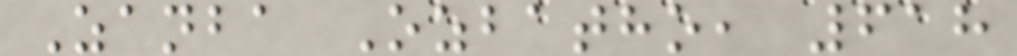Zanba Ozbatho, 618
